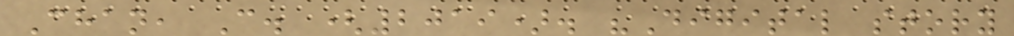Chan, C. (2019). "Digital story
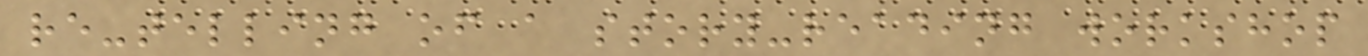re-telling of a story-reading workshop
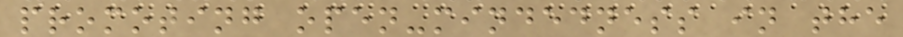promoting open-mindedness in the
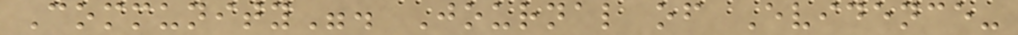Community". Journal of Evidence-
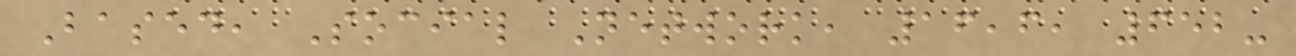Based, Social Network, 16,6, 652-
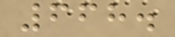668.
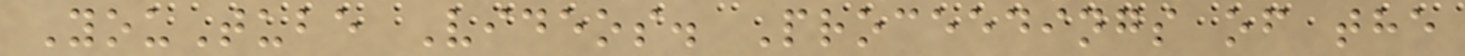YouTube Videos. Proceedings of the
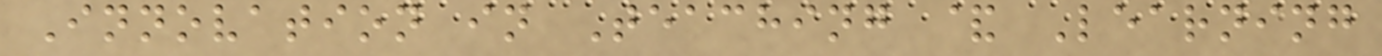Innovation in Teaching & Learning
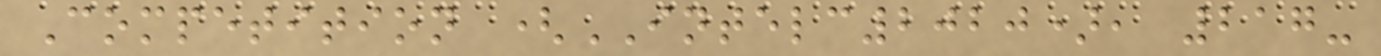Competition (INTELC2020), 217-
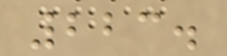223.
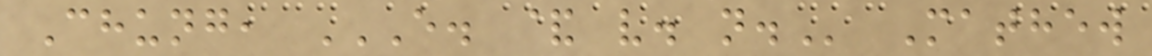Chung, E. & V. N. Mathew
